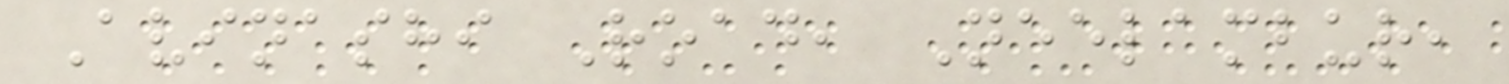Avinashi Road, Neelambur,
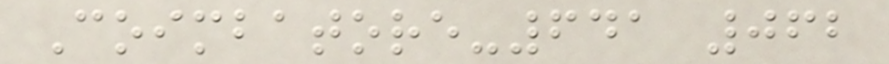Coimbatore-641 062
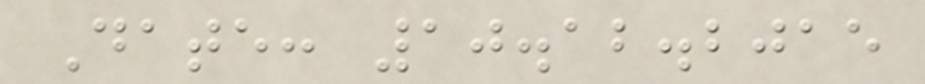Date: 10.12.2015
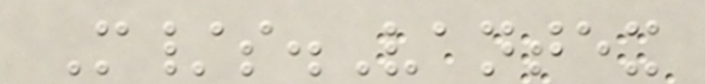M/s.Vantex
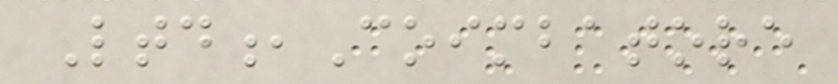Ltd,Coimbatore
